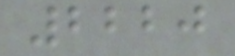2220
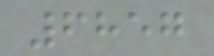6857
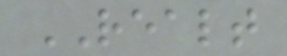REALT
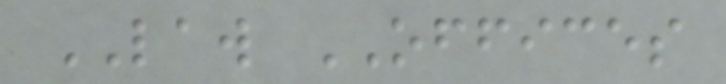LAW OFFICES
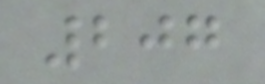207
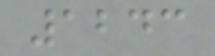1243
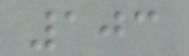103
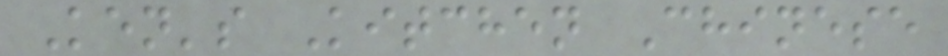Ken's Kitchen Chinese
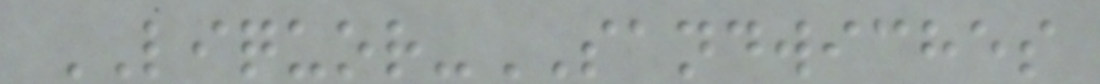LIQUOR-SANDWICHES
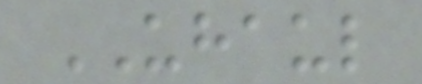UHAUL
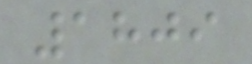1809
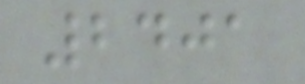2401
